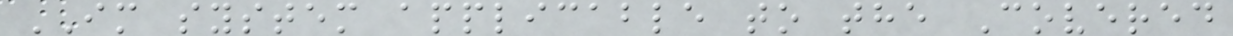IM system applicable to the Covered
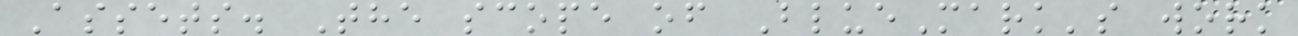Assets. The scope of BlueMark's work
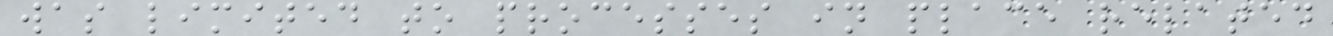was limited to processes in place related
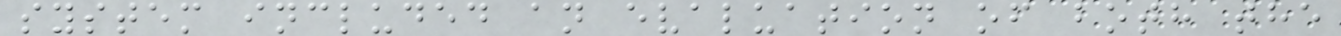system included an evaluation of both the
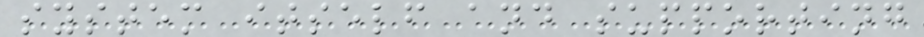system itself and supporting
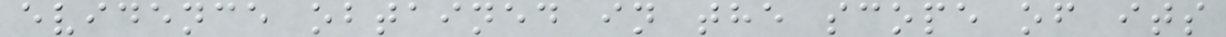evidence obtained in the scope of its
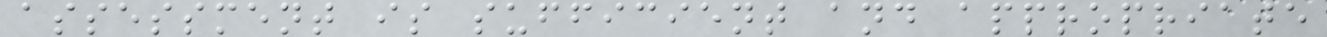assessment is sufficient and appropriate
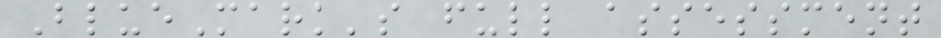BlueMark's full assessment
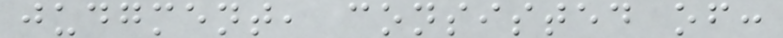judgment, consisted of:
